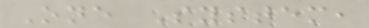One System,
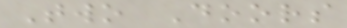Two Doors
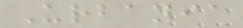Urbania
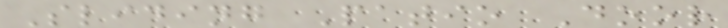Sliding Patio Door
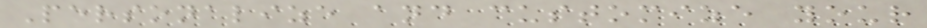Personalize and customize your
